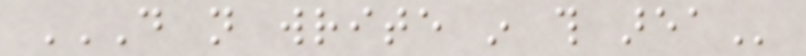DO NOT WRITE IN THIS AREA
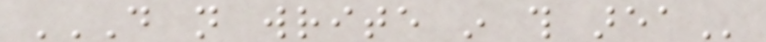DO NOT WRITE IN THIS AREA
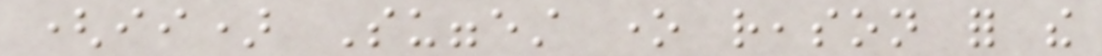(ii) Suggest one reason for the
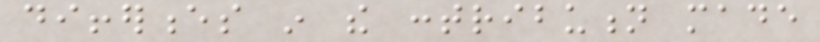differences in the contribution made
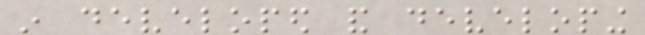in developed and developing
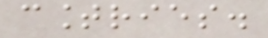countries.
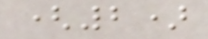(2)
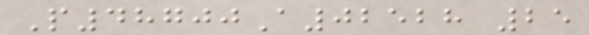P48700A02528 25
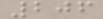206
